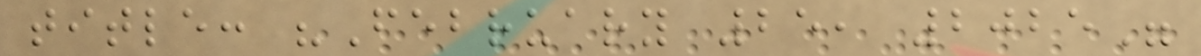title: "February 25, 2025"
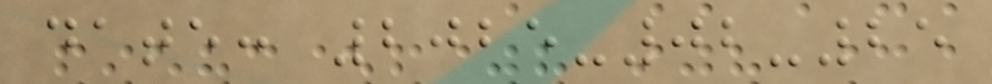date: 2025-02-25
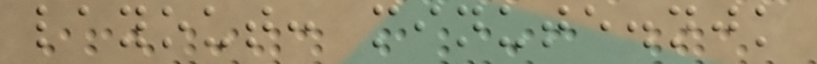layout: minute.njk
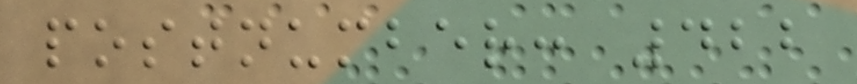postnumber: 422
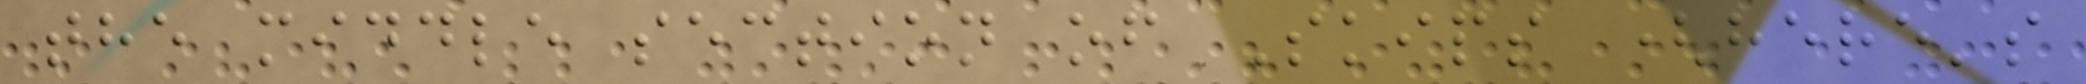the middle section of Skips (here's
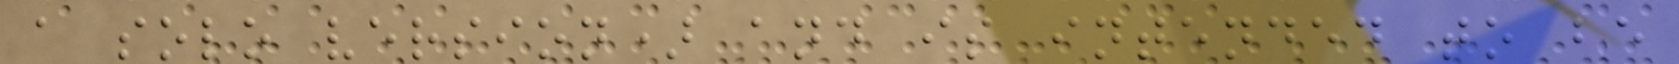a solo version) and is intended to be
